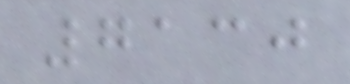7130
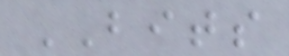BITS
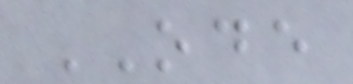ODE
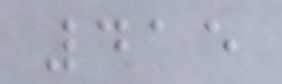415
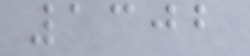1302
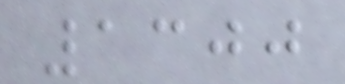1300
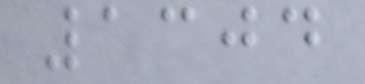1304
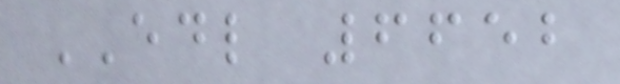EDL 6652
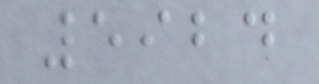5924
